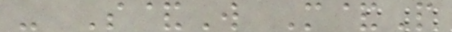- S&W M&P
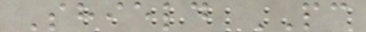Shield PC
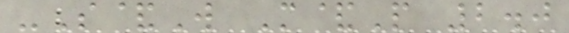-S&W M&P 2.0
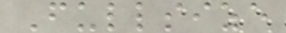Fullsize
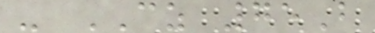- CZ 75B
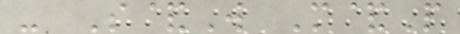- S&W M&P
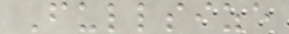Fullsize
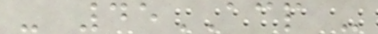- 45ACP -
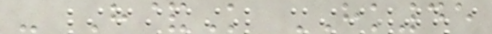- H&K HK45
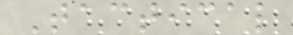Tactical
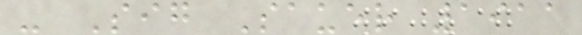- Sig Sauer 1911
